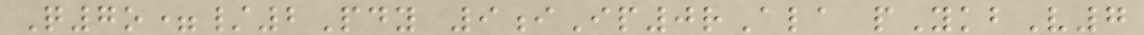Q7o=/2Pdy 9iIp0rAla pYkbV7
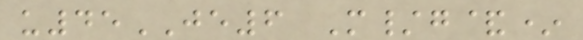u45JE6 M/g&*
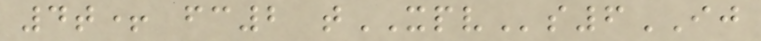4t+ fc2 tXPVs6IJ
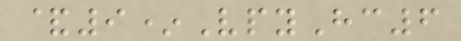&9*VpyHc6
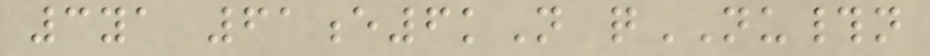3ya 61e6kN qNU#n
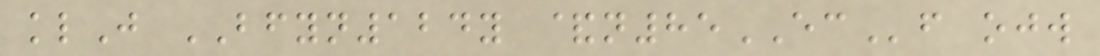klJ BFYN124y &n85ECf ojw
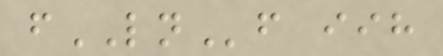fLNf iih
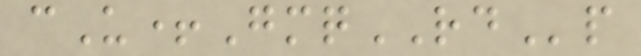cU+GmqRDp
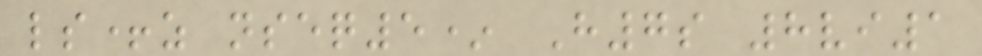ls+z nseq5* H7s 8vi1
